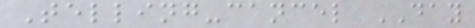Telling-cancel DAY
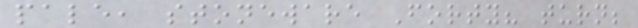pale, stoneware Forty? turn;
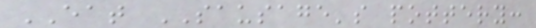EAT SAUSAGE's pottery:
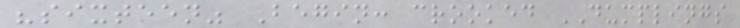"sixteen" Begin: crooked DUMPLINGS
